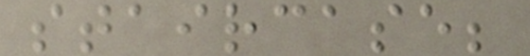staircase;
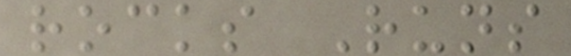rocks Runs
